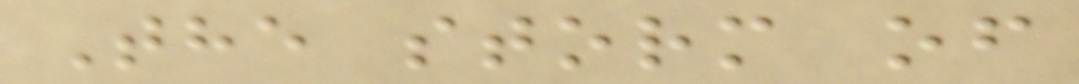The storm of
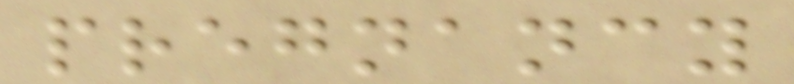pregnancy
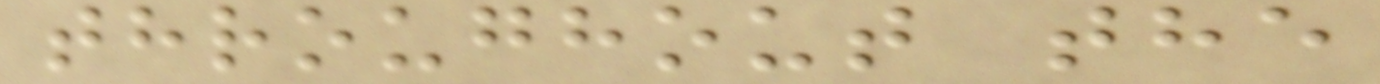throughout the
